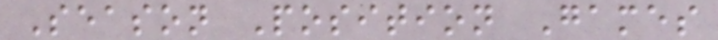Season Position Games
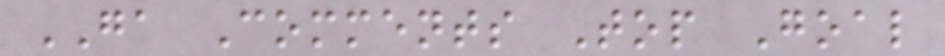GA Comments Top Goal
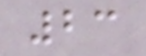23
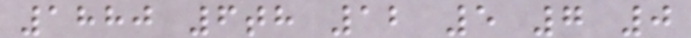1880 6th 12 5 7 0
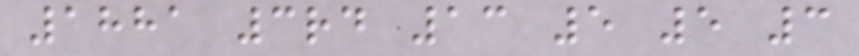1881 3rd 13 5 5 3
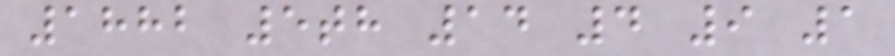1882 5th 14 4 9 1
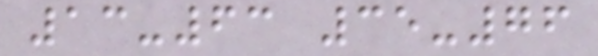13-63 35-76
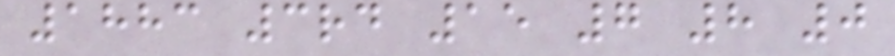1883 3rd 15 7 8 0
